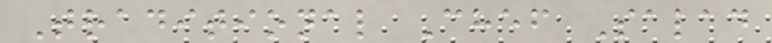Traditional Chef Salad
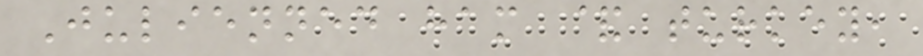Julienned ham & turkey,
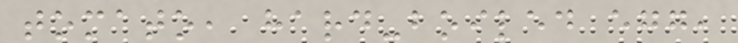tomato, hard-boiled egg,
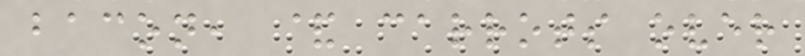bacon, & carrots over
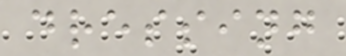dressing
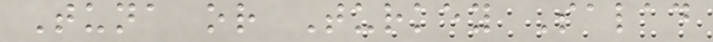Tuna or Turkey Salad
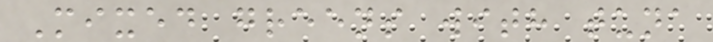Mixed greens with tuna
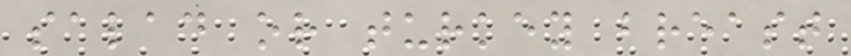salad or turkey breast
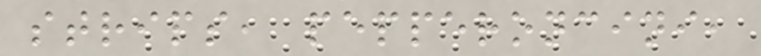strips, pepperoncini,
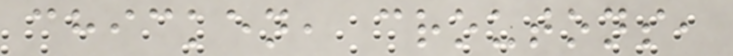chicken, croutons,
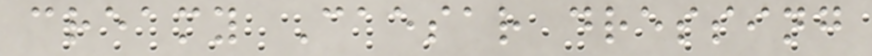creamy Caesar dressing
